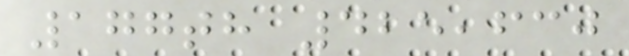177th 425,630
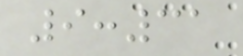9:31
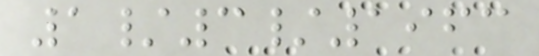1/3/1963
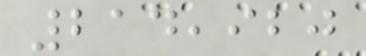214,920
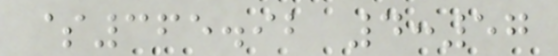$365.92 4:57
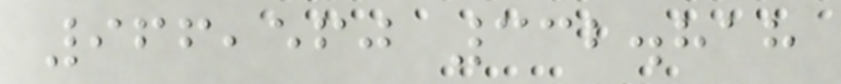966,560 332.818
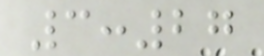3:27
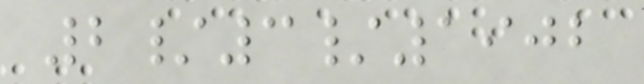2/3/1902
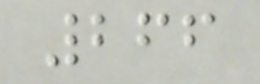266
